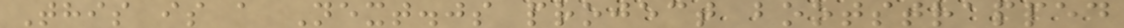This is a Next.js project bootstrapped
